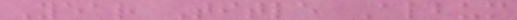Year Title Album
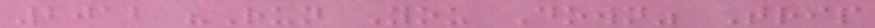2012 "Run You Down" Trip
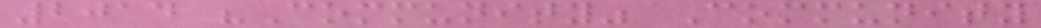2014 "Community" Community
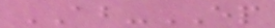AB-EP
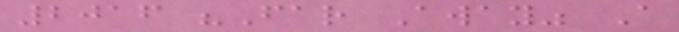2016 "Far Away" A
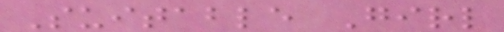Suitable Girl
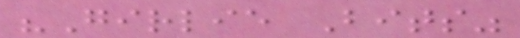"Girlie Bits"
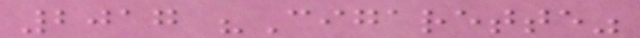2017 "Cigarette"
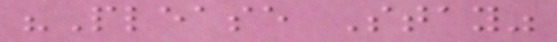"Please Stay"
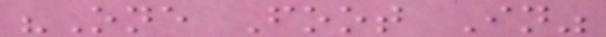"One Foot In"
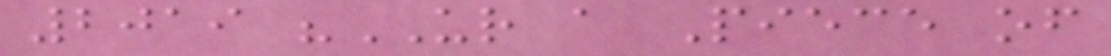2019 "UR a Piece of
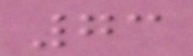73
